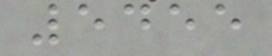5455
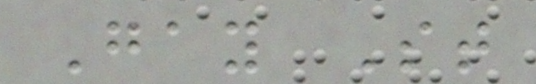Gay St
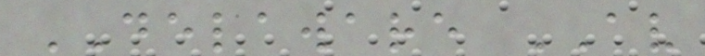DELAWARE AV
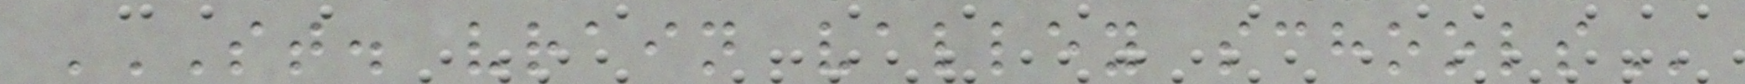ST. VRAIN VALLEY SCHOOLS
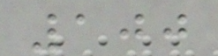100
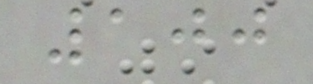100
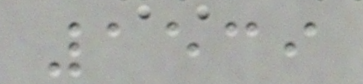1539
